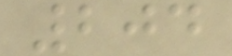204
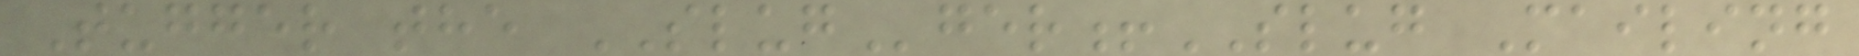Tugger the SLUGger!SLUG Mailing
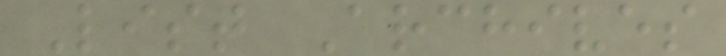List Archives
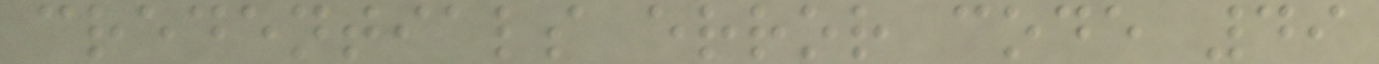credentials error code 49
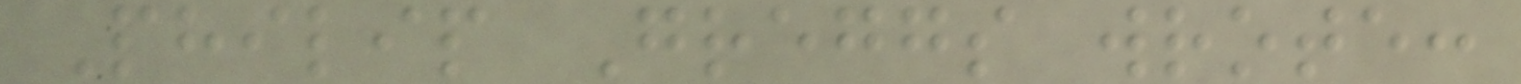Philip Greggs wrote:
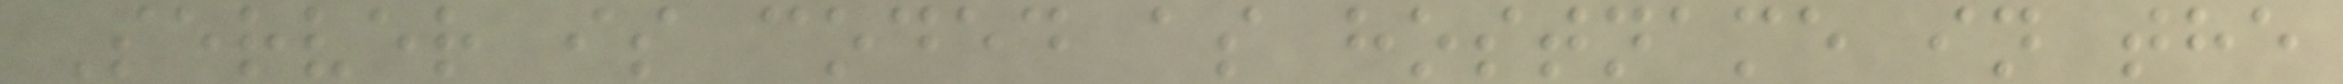Server is coded as hostname in the
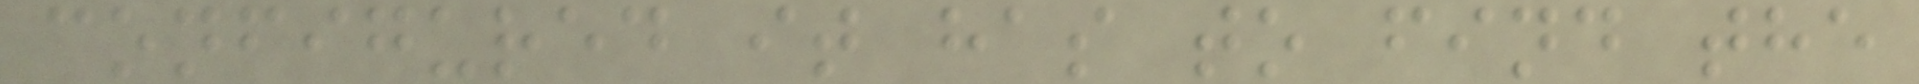configured it has to find the
